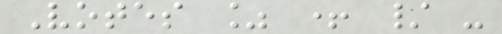Votes % + / -
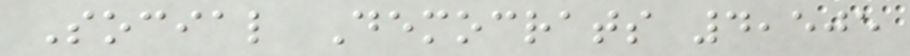Social Democrats 4,505
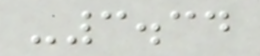-3.34
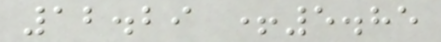12.29 +5.85
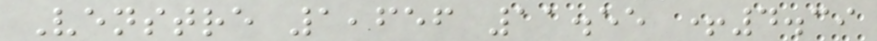Venstre 1,656 11.55 +4.39
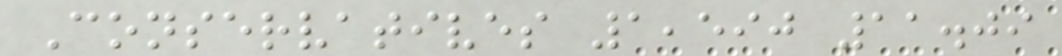Conservatives 1,590 11.09
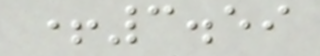+3.59
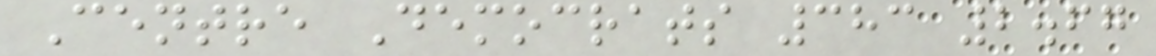Centre Democrats 383 2.67
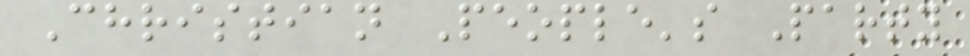Christian People's Party
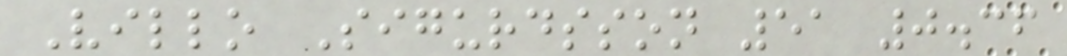Villo Sigurdsson 51 0.36
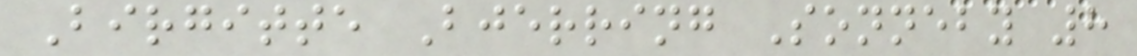Birgitte Bjerring Sonneby 8
